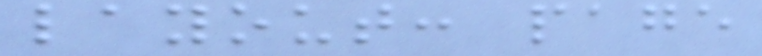layout: page
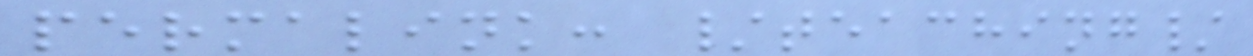permalink: /teaching/
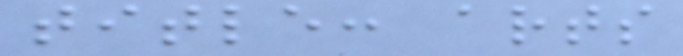title: arts
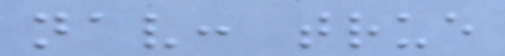nav: true
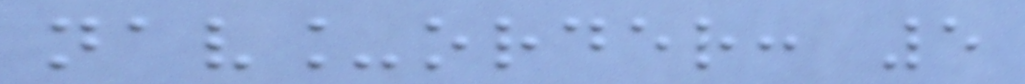nav_order: 5
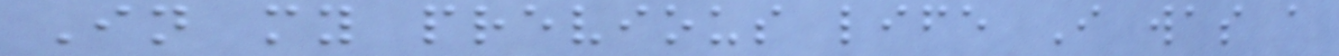In my previous life I was a
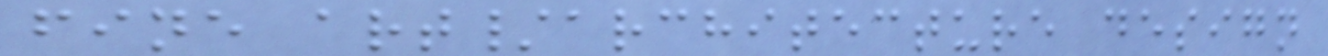fine art/architecture design
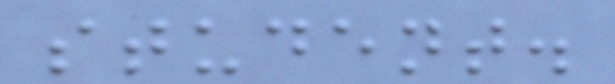student.
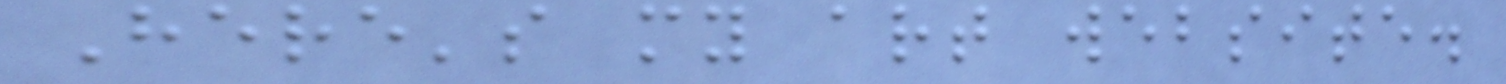Here's my art website.
